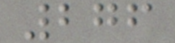276
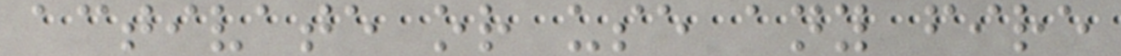activate or use any fire
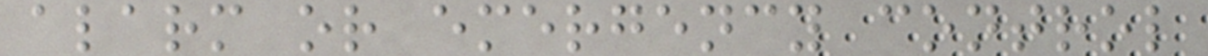alarm or emergency control
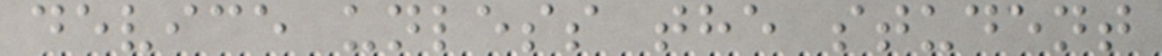device unless the student
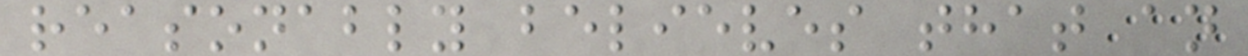reasonably believes that an
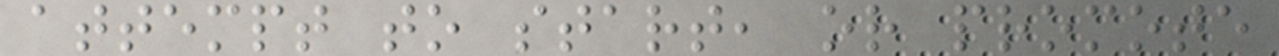attempt to start, or promote
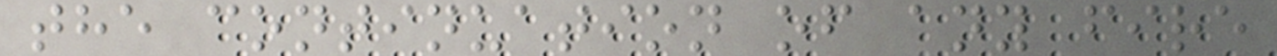the continuation of any fire
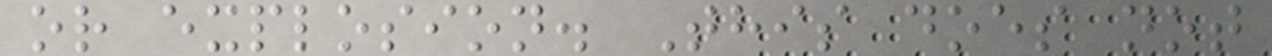or explosion. This does not
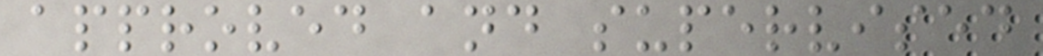approved and supervised
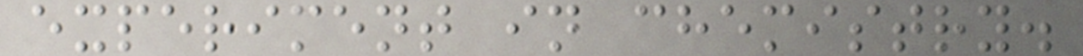experiment in chemistry.
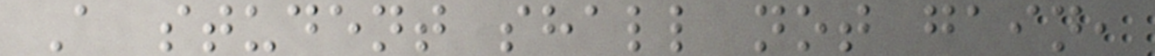A student shall not gain,
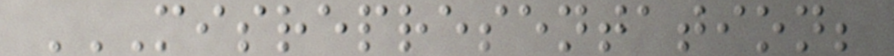MISREPRESENTATION;
